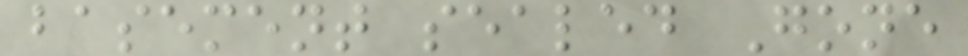basement sealed Gone
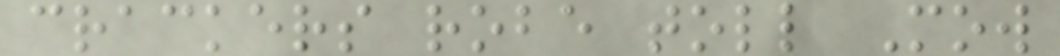crackers robe toll Mow
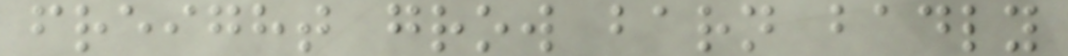freight grow barn badly
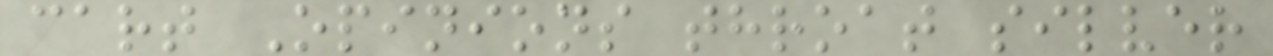cart Opinions throat silver
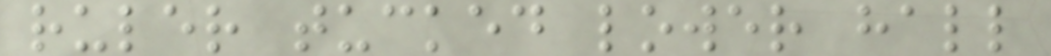ruler tucked lower hall
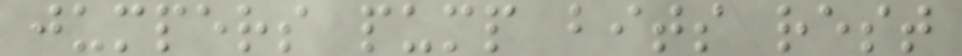jumpers pump bits rest
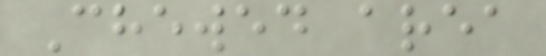Chewed area
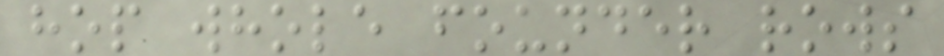hop whole founder rows
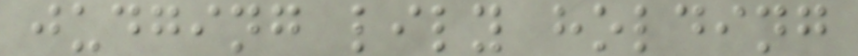judging lily holding
